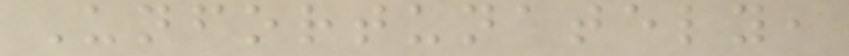Unfortunately,
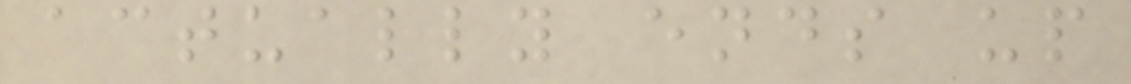actually ends up
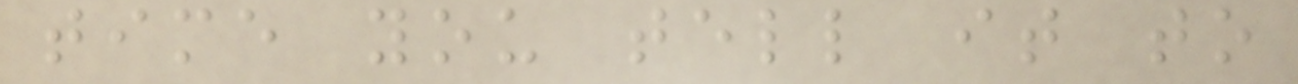time you tell it to
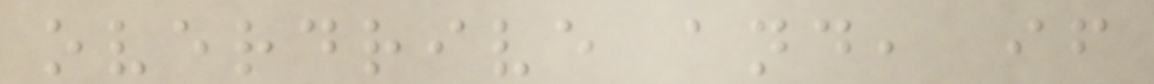overdrive and, if
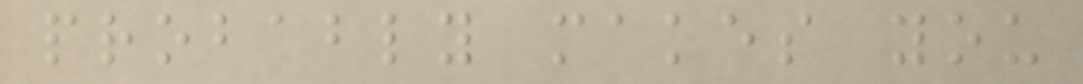probably makes you
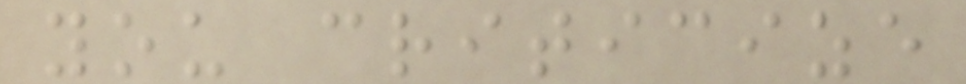you criticize
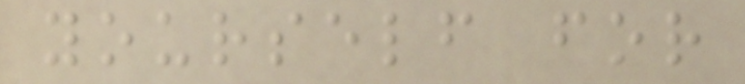yourself for
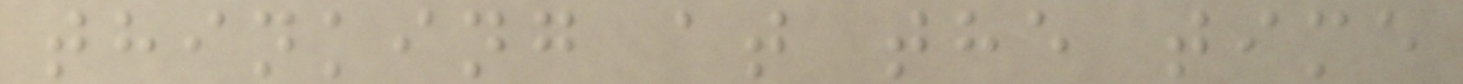thinking at the time
